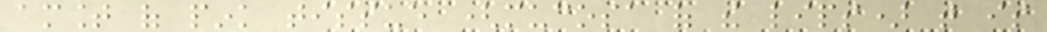amount of pink tissue (mucosa of the lips) that is
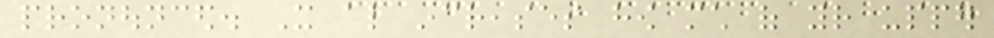pronounced. It also increases how much of your upper
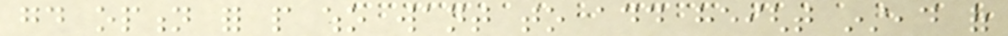good option for people who want to add height instead of
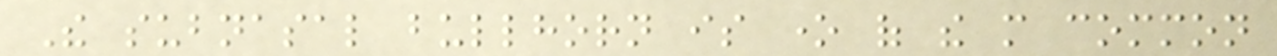The subnasal bullhorn is one of the more common
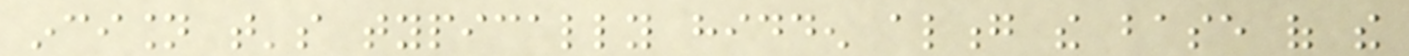incision that's typically hidden along the base of the
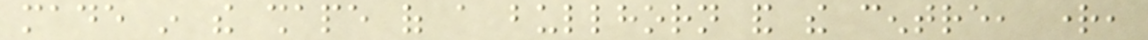made in the shape of a bullhorn and the centre, right,
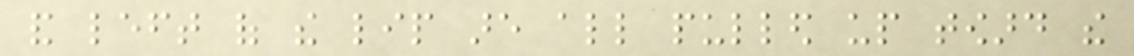and left of the lip are all pulled up toward the
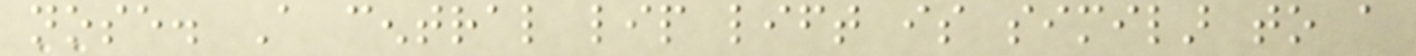nose. A central lip lift is similar to a
